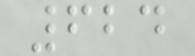624
